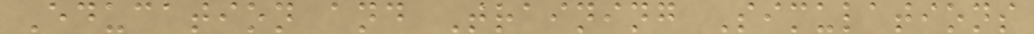Education and Training Simulations
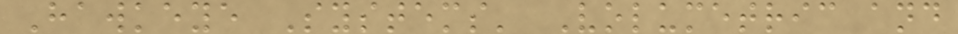Hawkeye Systems' Volumetric and
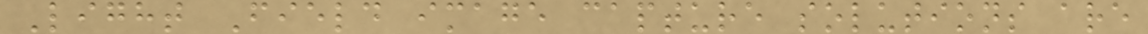Light Field image capture solutions are
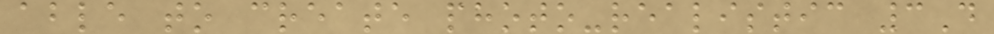able to create photo-realistic 3D
